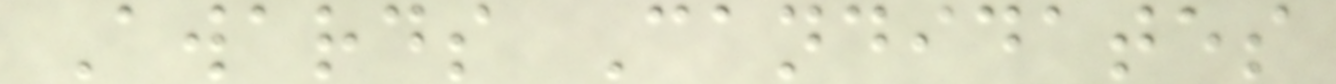Awards Candidates
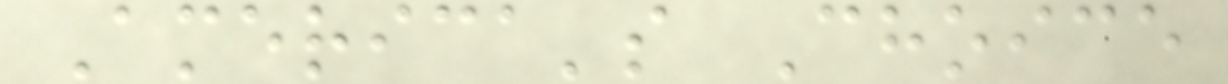America's Choice
